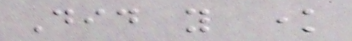Did you know
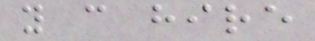you can hire
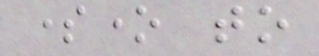someone to
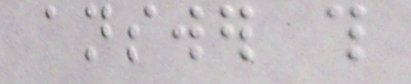answer this
